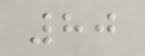80
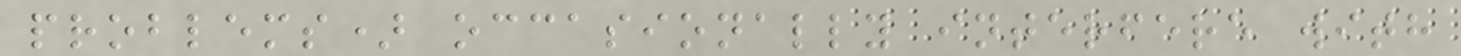problems) occasionally interfere with
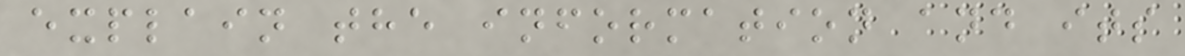explain the information and its
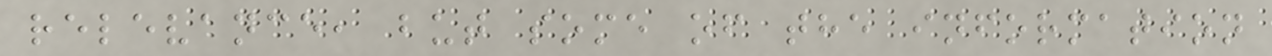relevance, but some of the information
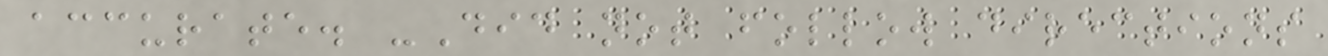accurate. -Did not follow directions
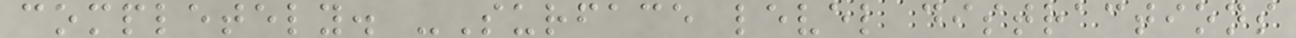completely. -Surface level distractions
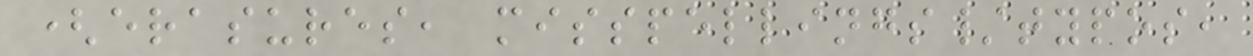(erasures, misspellings/typos,
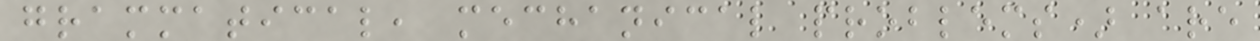grammatical, mechanical problems) are
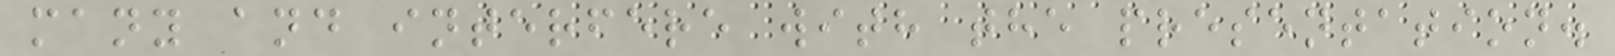many and interfere with the presentation.
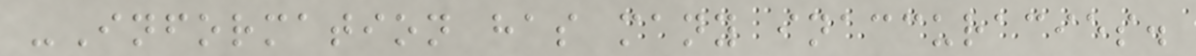-Information has many inaccuracies.
